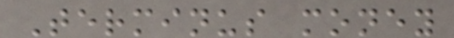Terminus money
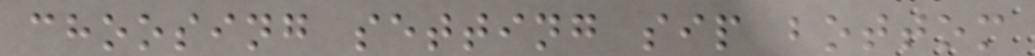choosing setting sip bottom
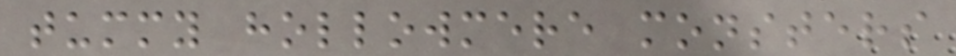tummy hollowmere monsters
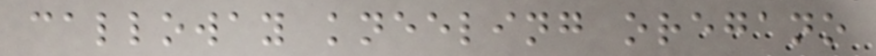calloway kneeling oregano
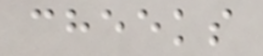cheeks
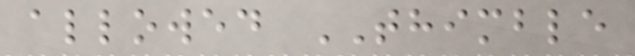allowed THIMBLE
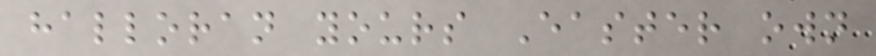halloran yours Easter own
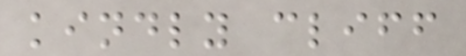kindly cliff
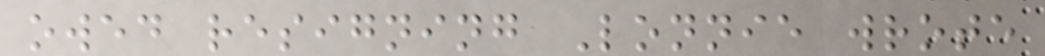owed resigning Lonnie wrote
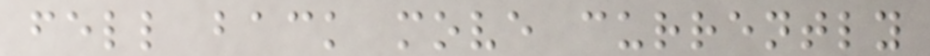fell back move currently
